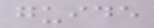guide
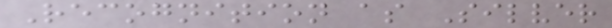Recognition as Silver
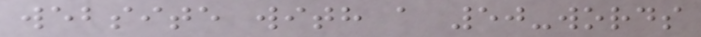website with a 50-words
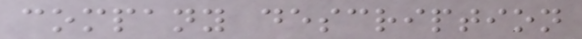company description
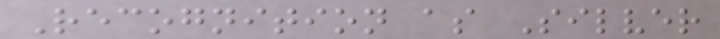Recognition as Silver
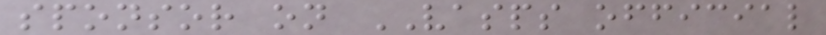sponsor on VASPS official
